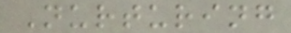Nurturing
